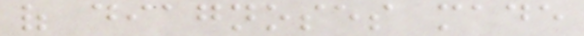of diagnoses made
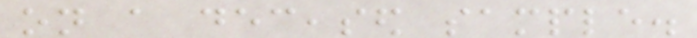on a deceased sample.
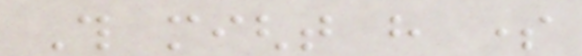This might have some
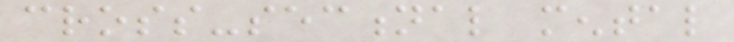cross-sectional mental
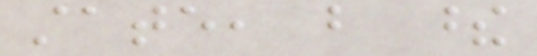state, but these
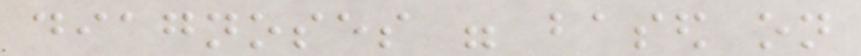diagnoses were based on
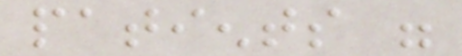patients were
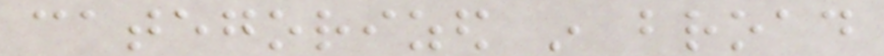categorized in broad
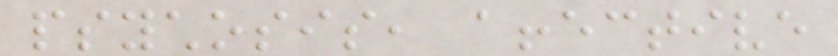psychosis, affective
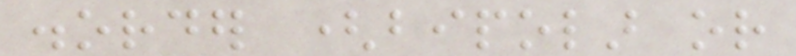disorder (bipolar or
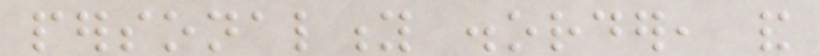personality disorder, and
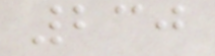230
